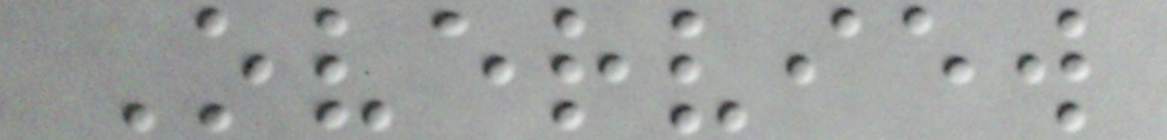Overview
